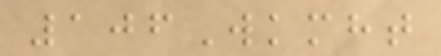106Wkmht
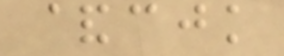&cjk
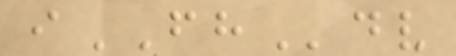iFHdv
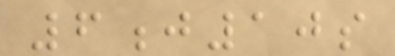6j10s
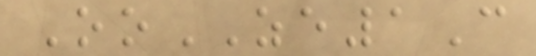OoZE1C
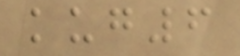kug6
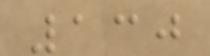130
